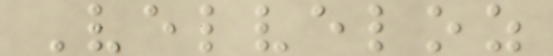Velveloz
